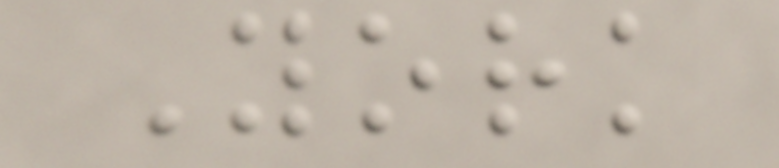York
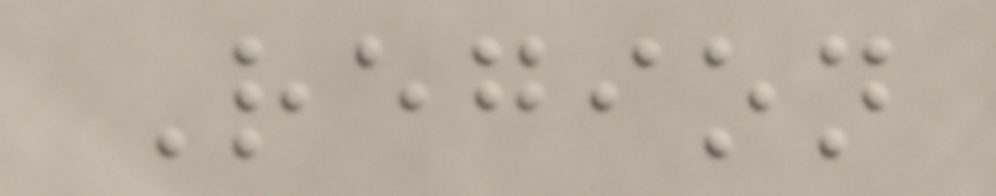Region
